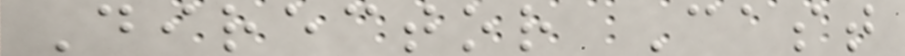Director Cast
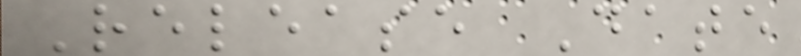Release Date
